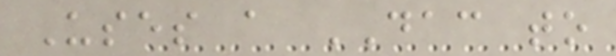Uses a DAC to
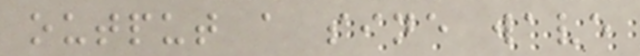output a sine wave
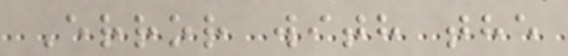Error with the
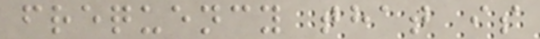frequency that is
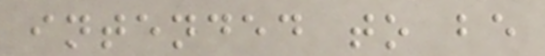intended to be
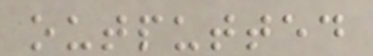outputted
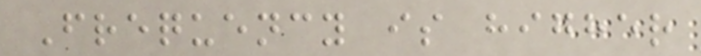Frequency is higher
